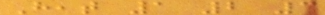Heat 1 2 3
